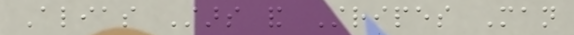Alias Stars and Stripes Man
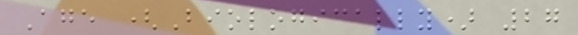Age (Biologically) 27
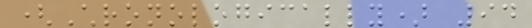(Chronologically) 94
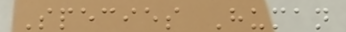Species Human
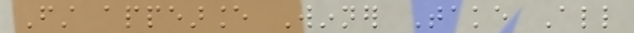First appearance Winner Take All
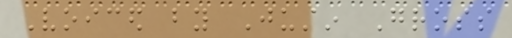Voiced by Justin Gross
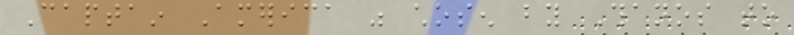Captain America was chosen by Thanos to
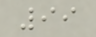99
